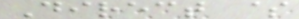Direct $
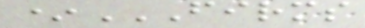*FIRMS
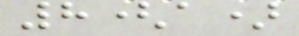8(a)
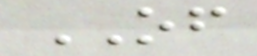OF
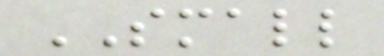SMALL
